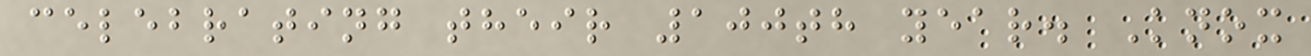celebrating their 100th year. Knox
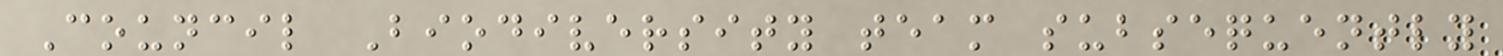Council Biodiversity team subsequently
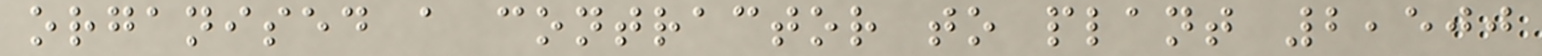organised a contractor to plant 2,500
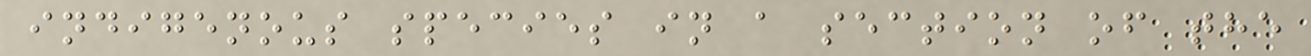indigenous species in a section of the
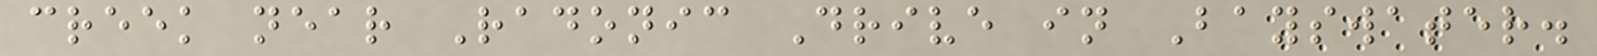creek near Radonic Drive in Bayswater.
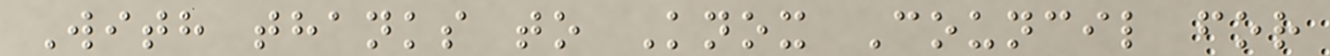With thanks to Knox Council for
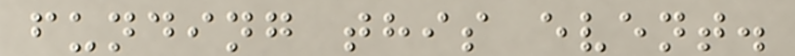funding this event.
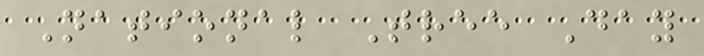National Tree Day
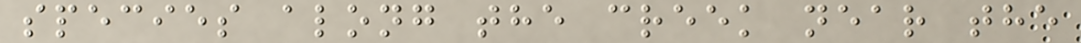species along the creek near the
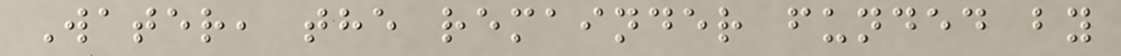Water, the remainder funded by
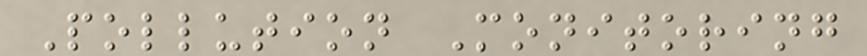Pollution Monitoring
